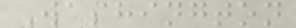Washington
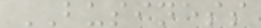BUSINESS
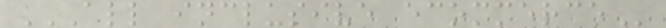ALL INCLUSIVE ECOMMERCE
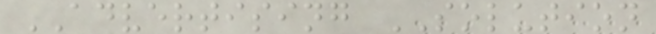ADVERTISING SOLUTION
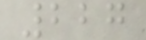227
